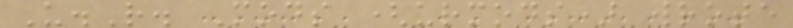U.R. Mods (urmods) wrote
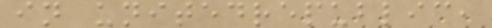in unitedrepublic,
